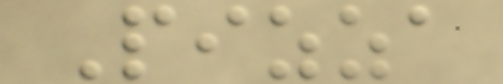Pizza
